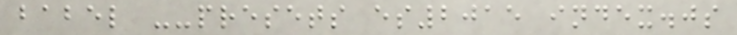babel --presets es2015 index.js
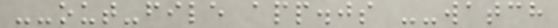--out-file app.js --watch
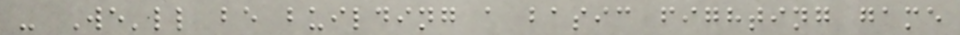- We'll be building a basic fighting game
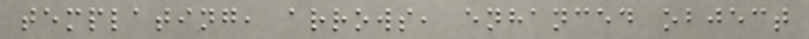templating, arrows, enhanced object
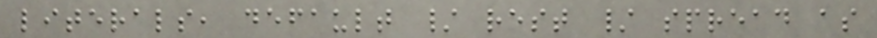literals, default / rest / spread as
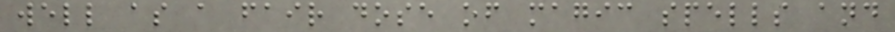well as a fair dose of magic spells and
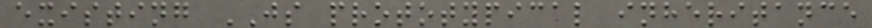existing JS prototypical inheritance
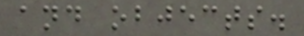and objects.
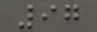97
